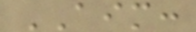AIM:
